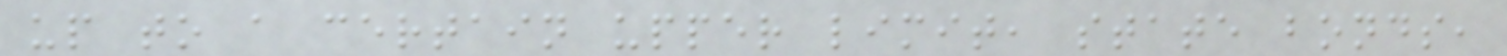up to a certain upper limit, state bonds,
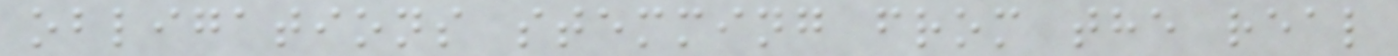obligations stemming from the real
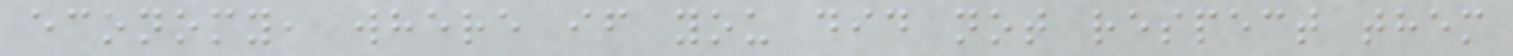economy, where if you did not respect them
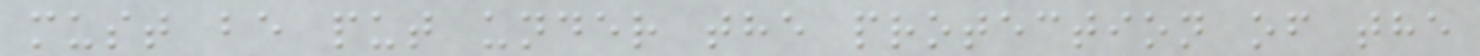must be put under the protection of the
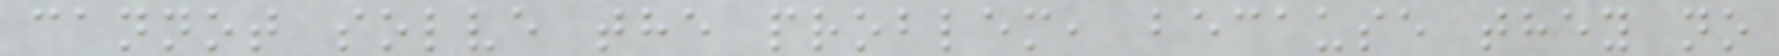cannot solve the problem, because they no
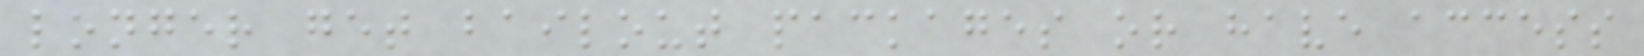longer get bailout packages or have access
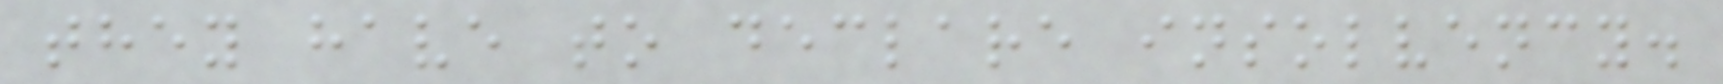they have to declare insolvency.
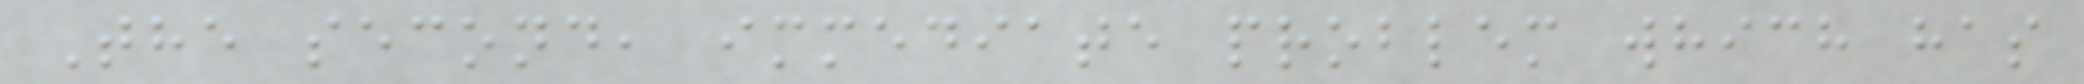The second, immediate problem which has
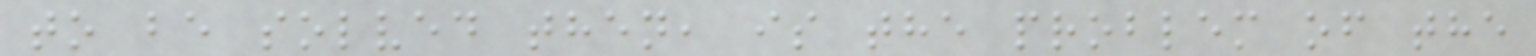to be solved then, is the problem of the
